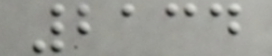2134
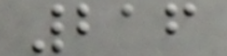216
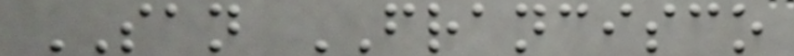SAN FRANCISCO
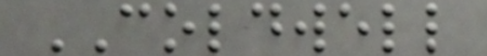COLDWELL
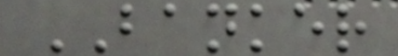BANKER
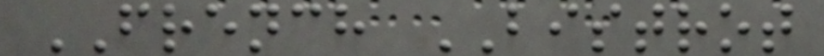FRENCH BISTROT
